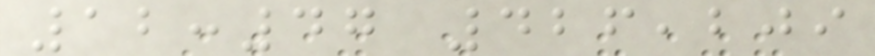12:47 426,209
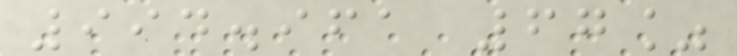994.961 67%
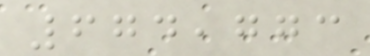674,773
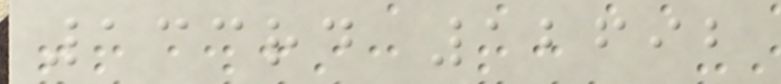133rd 12692
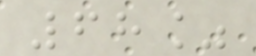68%
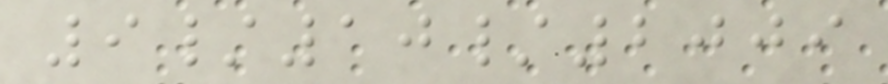9/10/2009
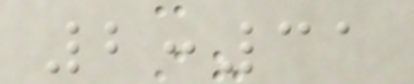2:31
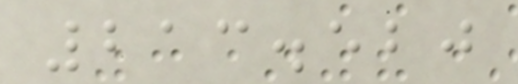213.520
